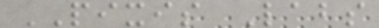PIXIS Labs
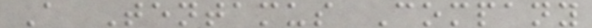A Tentamus Company
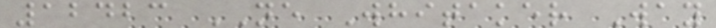12423 NE Whitaker Way
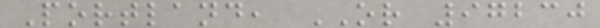Portland, OR 97230
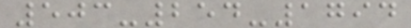503-254-1794
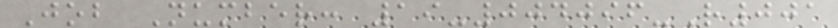Job Number: 19-004096-R001
